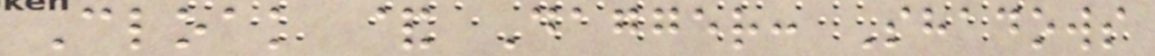Cloak & Dagger: Shadows
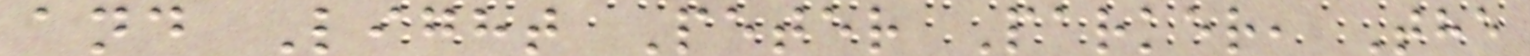and Light Peter Parker, The
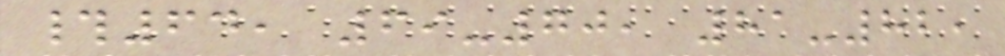#64, 69-70, 81-82,
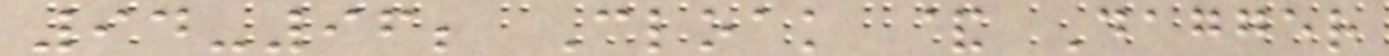94-96; Cloak & Dagger
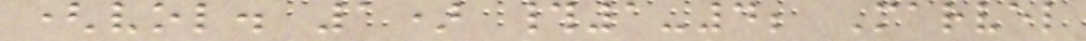(vol. 1) #1-4; Marvel
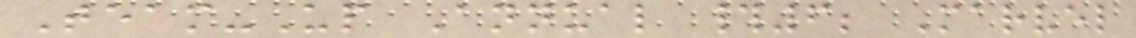Team-Up Annual #6; Marvel
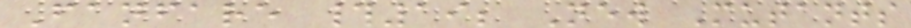Fanfare #19; New Mutants
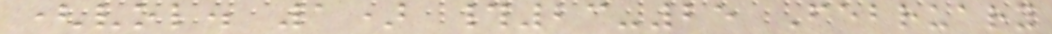(vol. 1) #23-25 February
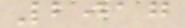2017
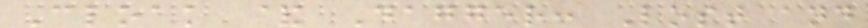Cloak & Dagger: Lost and
